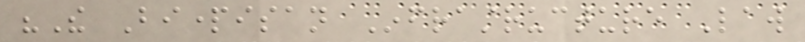"The Bipartisan Infrastructure Law
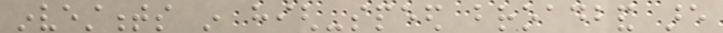investments in high-speed broadband are
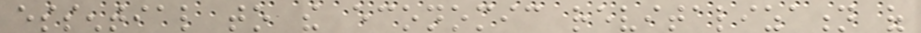essential to the economic revitalization of
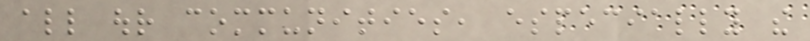all our communities, especially the
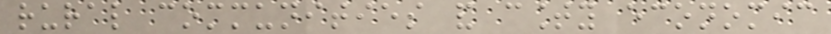rural communities and county economic
